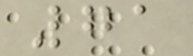71
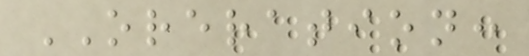ORERATION:
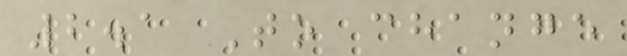2.1 To change
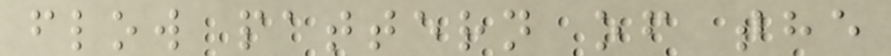flow pattern of the
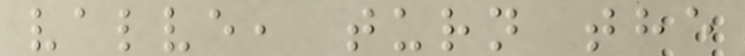valve, turn the
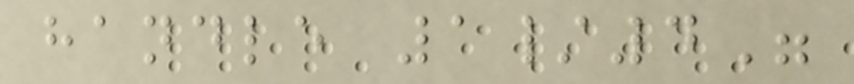handle 1/4"
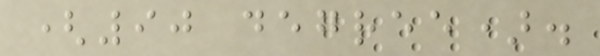(90 degree).
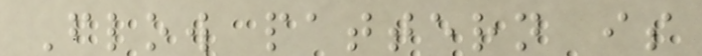Flow pattern is
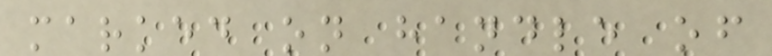marked on handle of
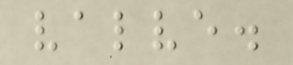valve.
